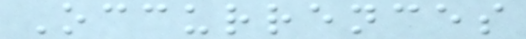Occurrences
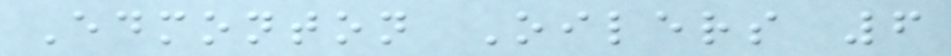Edmonton Oilers 6
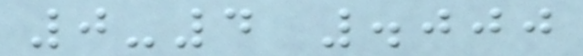0-4 .000
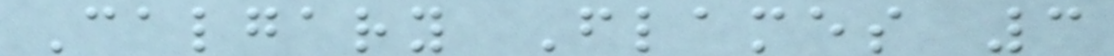Calgary Flames 3
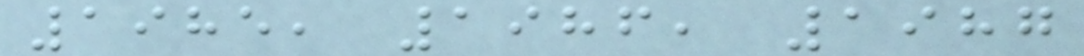1985, 1986, 1987
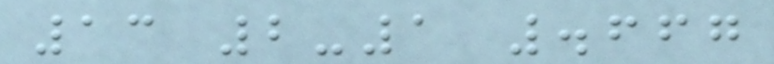13 2-1 .667
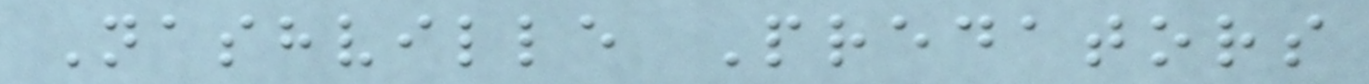Nashville Predators
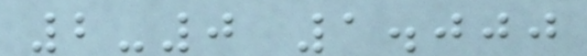2-0 1.000
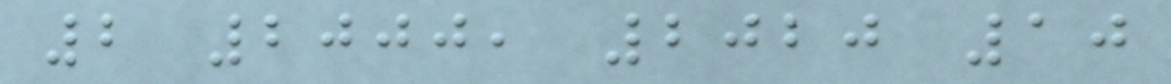2 2000, 2020 10
